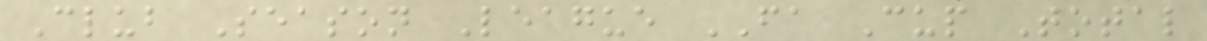Club Season League FA Cup Total
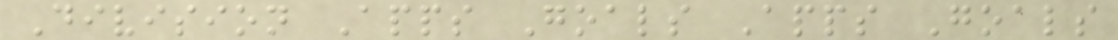Division Apps Goals Apps Goals
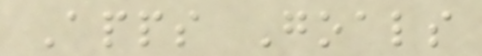Apps Goals
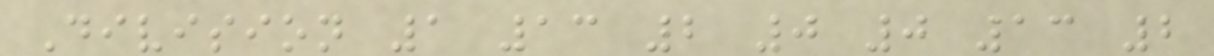Division 1 13 2 0 0 13 2
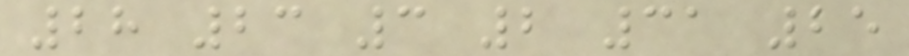28 23 3 2 31 25
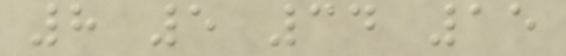8 5 34 15
